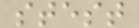stest
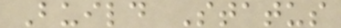Build Status
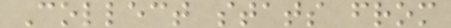Collect stats from
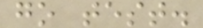go test.
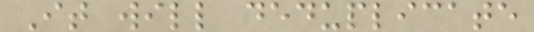It will deduplicate
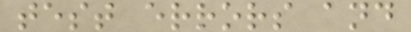test errors and
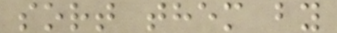sort them by
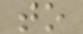to
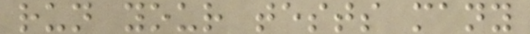run your tests many
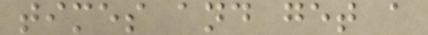times and get a
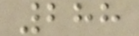288
